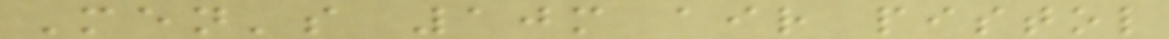Men's 10m air pistol
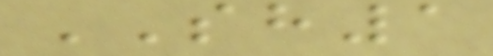SH1
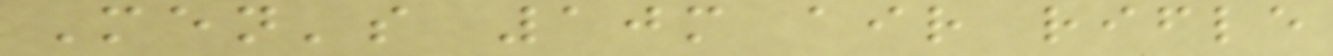Men's 10m air rifle
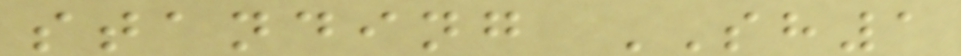standing SH1
